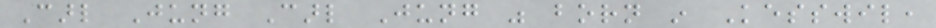Carl Jung Carl Jung was born in Kesswil,
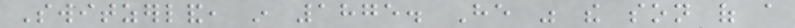Switzerland, in 1875. He was the son of a
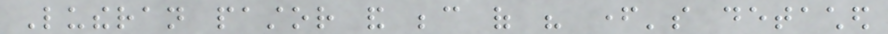Lutheran pastor and because of his father's detached
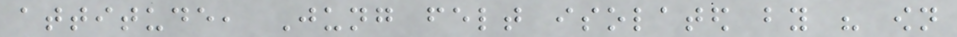attitude, Jung felt isolated by his own
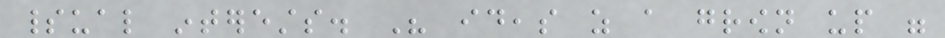spiritual interests. His ideas as a grown up were
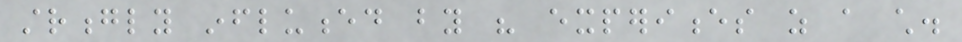strongly influenced by his experiences as a child.
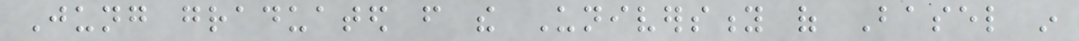Jung graduated from the University of Basel in
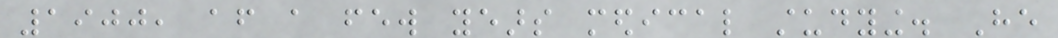1900, after a few years medical studying. He
